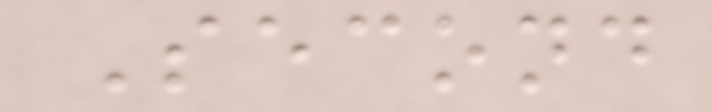Second
